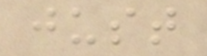just
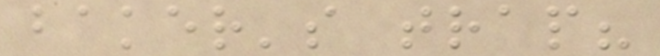baker's trap?
